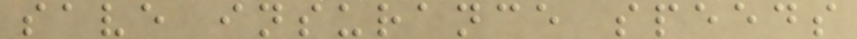save insurance speeds
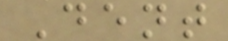Dent
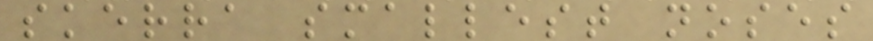skerra smallest noses
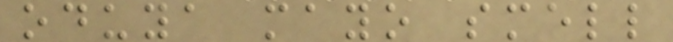oduya mayo smell
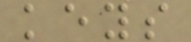keys
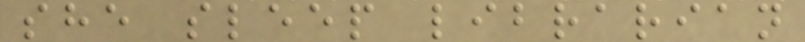she sleep librarian
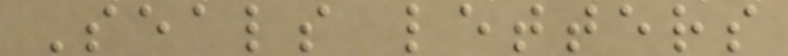Seals letters
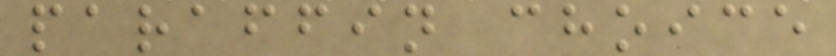paraffin choice
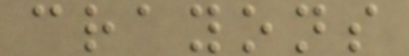crayons
